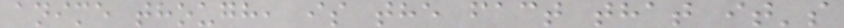anime though, is the fact that it's
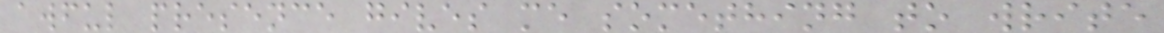awful presence gives me something to write
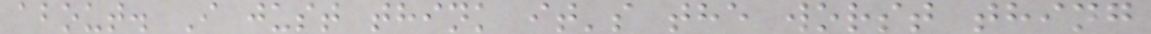about. I just think it's the worst thing
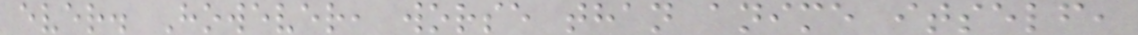ever. However, worse than anime itself,
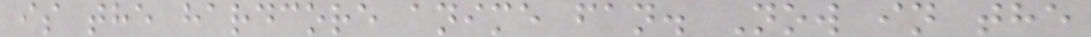is the hardcore anime fan. Now in the
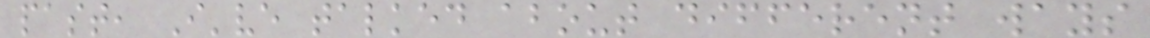past, I've talked about different ways
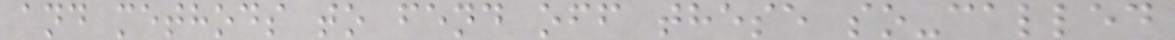and methods to fend off these so-called
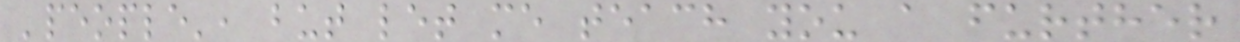'people', but let me teach you a further
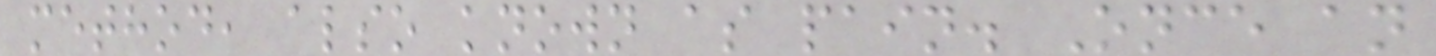method, also known as pain. Once an
